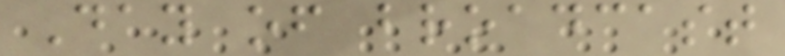Day of broadcast
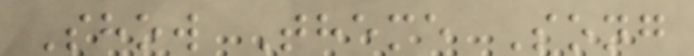Show Theme Song
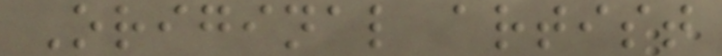Original artist
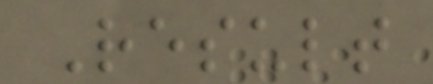Result
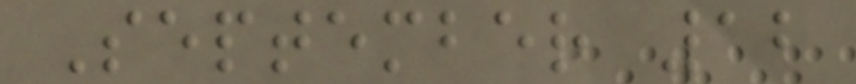September 12
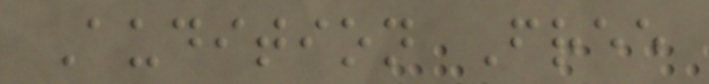Audition Free
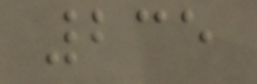235
